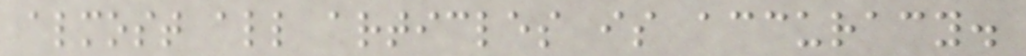almost all articles is accuracy.
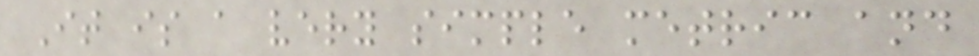It is a very simple metric and
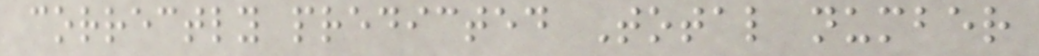correctly predicted Total number
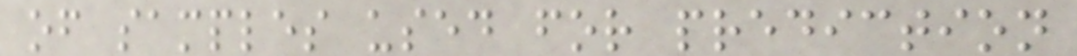of samples used for prediction
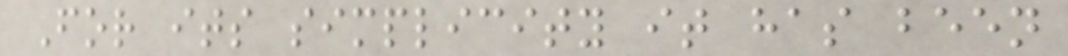For its simplicity it has been
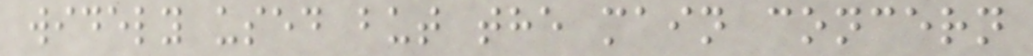widely used but the main concern
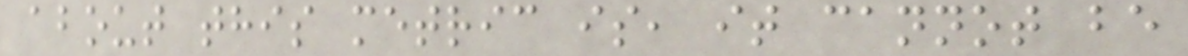about this metric is, it cannot be
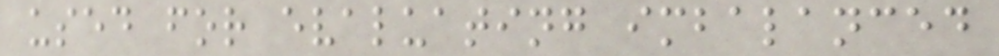used for evaluating imbalanced
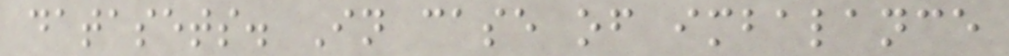datasets. In case of imbalance
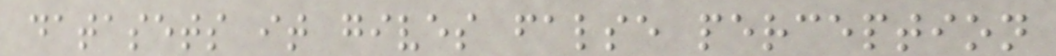datasets it gives false perception
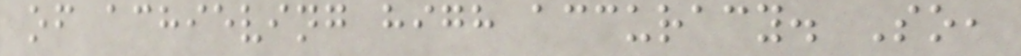of achieving high accuracy. So,
